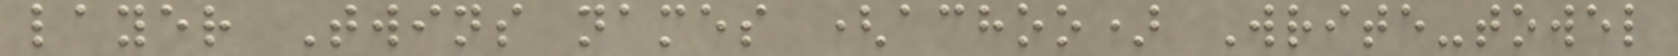layer Twins names (achoo) Write-towel
